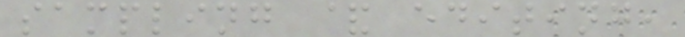sampling & editing,
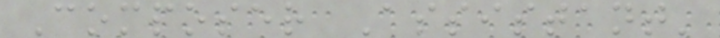Composer Assistant'
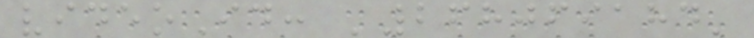videoId: '268069184'
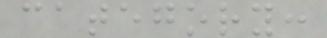category:
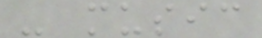- music
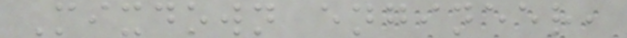Mixdown engineer,
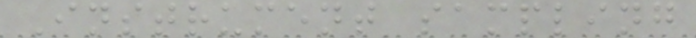Instrument sampling
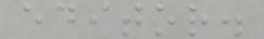editor.
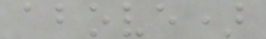above)
